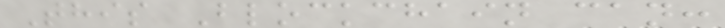This Blockchain can:
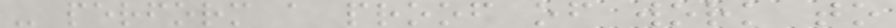- perform a proof of work to
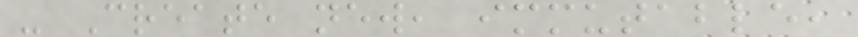- Create new, immutable,
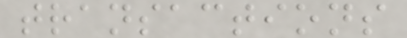transactions
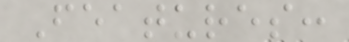Features:
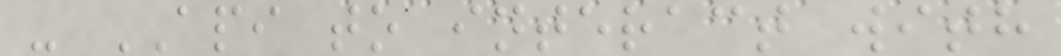- API to interact with
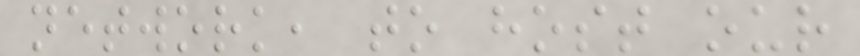network, to host our
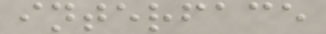interface
